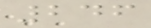246
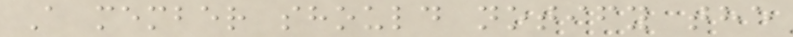A member should notify the
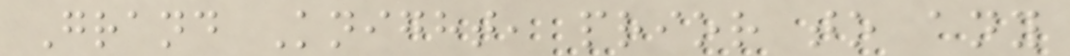Grand Knight, prior to any
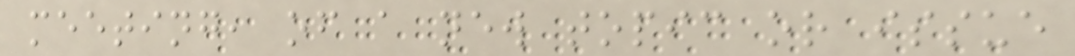meeting, of a new topic or issue
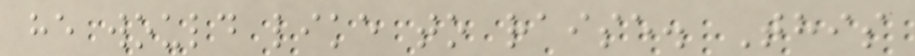he would like to raise. This
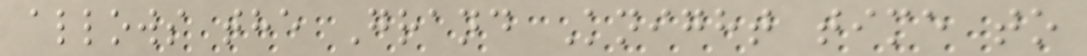allows the Grand Knight time to
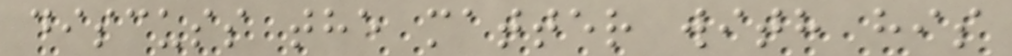discuss the matter with his
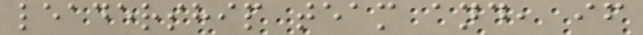leadership team and, if
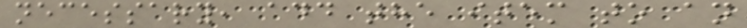necessary, add the item to an
